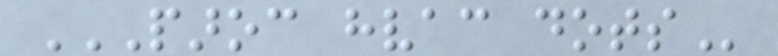PAROC HVAC DOTS
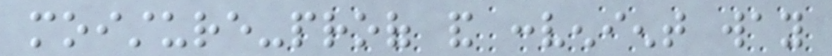moisture-proof and convenient way
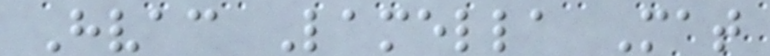Hvac Lamella Mat
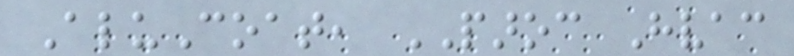AluCoat, PAROC Hvac
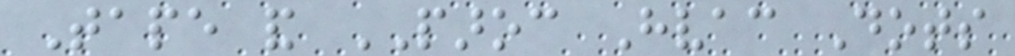Tape and PAROC Hvac Dots
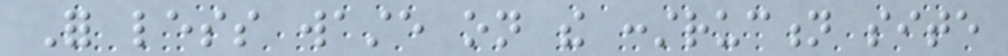For less waste on the construction site
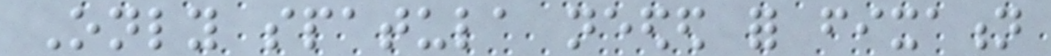Only spatula needed for fixation
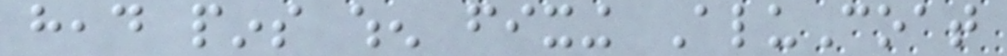head pins when fixing AluCoat
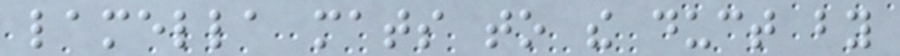lamella mats to the duct by
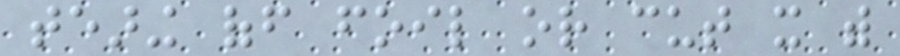tearing off foil or cut it with
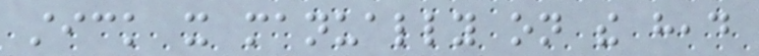stick it manually on the head
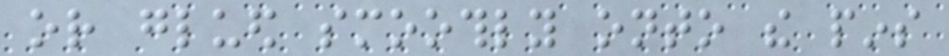or glued smoothly onto the pins
